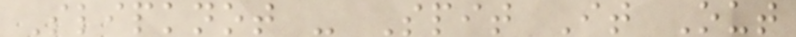Slipknot - Spit It Out
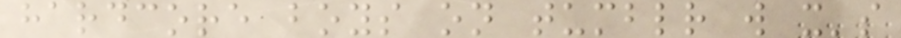hardcore boys on tumblr w x's
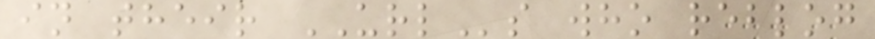in their URLs who reblog
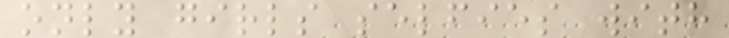only girls selfies with
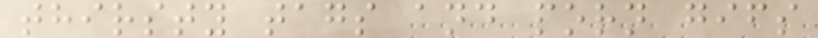thirsty tags and porn gifs
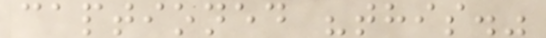captioned "this."
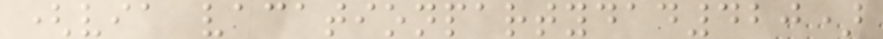(via vacationpartydad420)
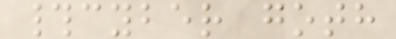#cyber goth
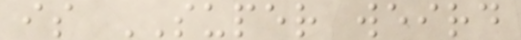is SUPER weird
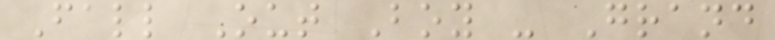Fall Out Boy - Grand
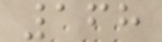168
